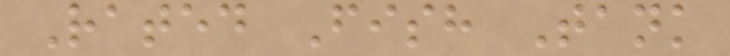Rated Fish Tank
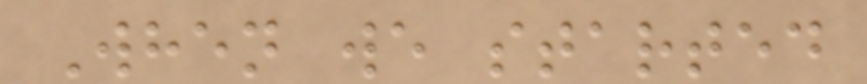When we started
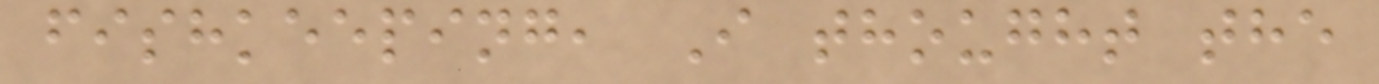fishkeeping, I thought the
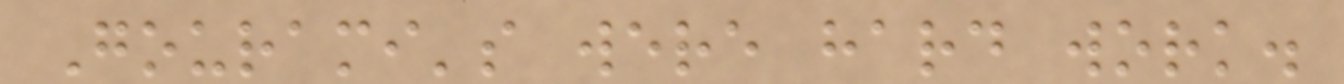Gourami's were hard work.
